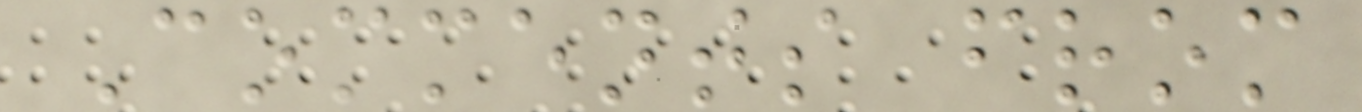Comments from
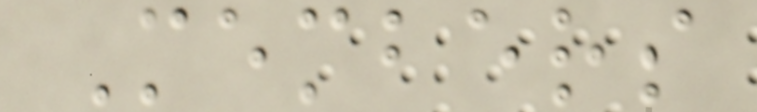Members
